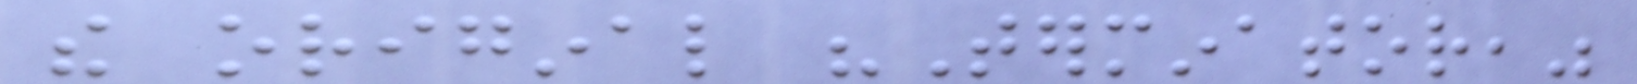the original "Terminator,"
